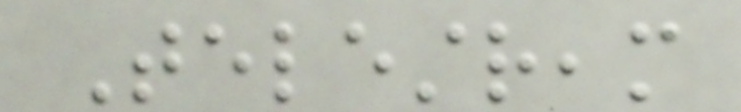Telestream
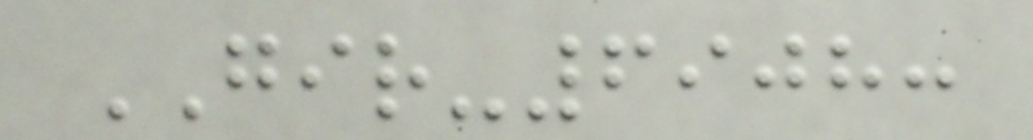GIR-6908:
